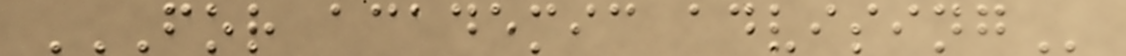FOR ACADEMIC ADVISING
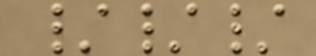///
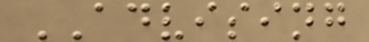ADVISING
